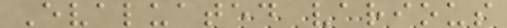Evaluated various
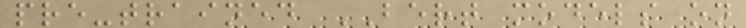pre-trained BERT models on
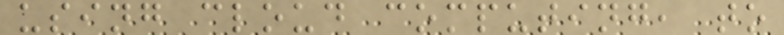using cloud computing, to
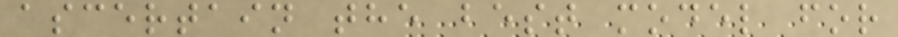ascertain the best model for
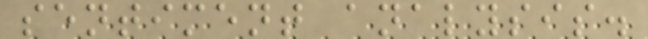sentiment analysis.
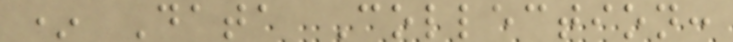* Data Collection:
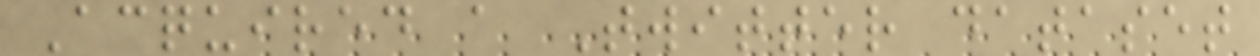Acquired a Twitter dataset
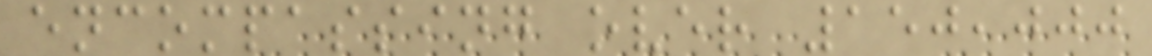encompassing over 150,000
